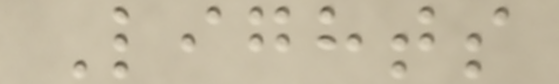Lights
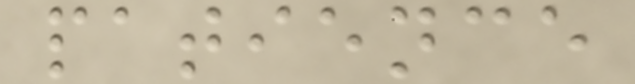patience
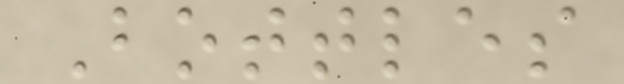Bottles
